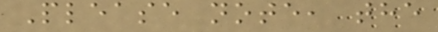Please note, the
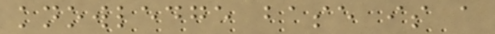knowledge base is a
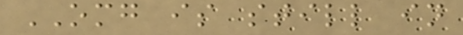OMG is still in
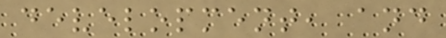development, and
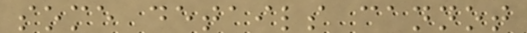some details cannot
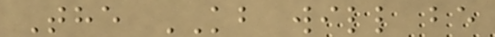The KB will be
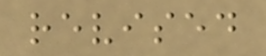revised
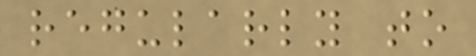regularly to
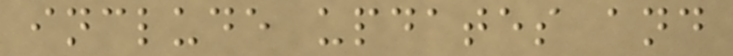include updates and
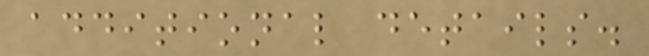additional details.
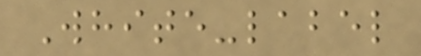White-label
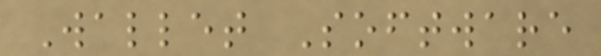Wallet Software
